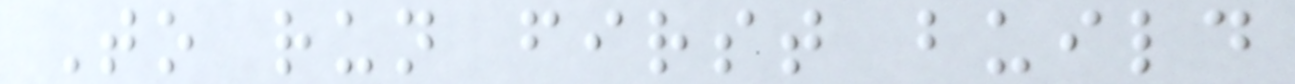To run first build
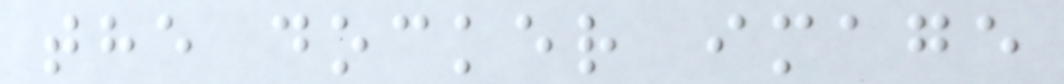the docker image
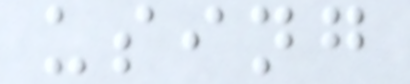using
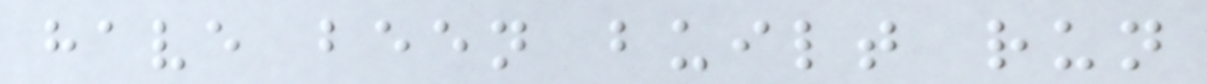have been built run
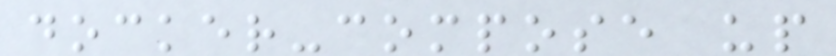docker-compose up
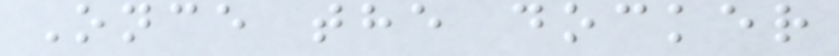Once the docker
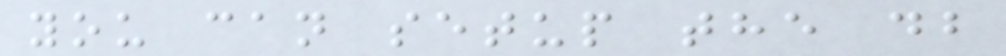you can setup the db
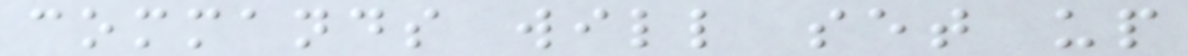commands will set up
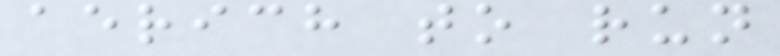aerich to run
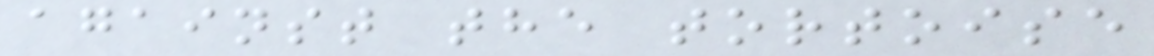against the tortoise
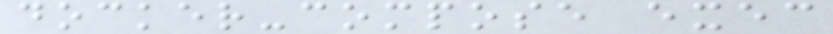docker-compose exec
